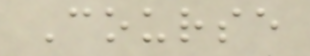Course
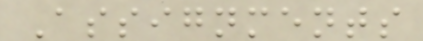Assignments
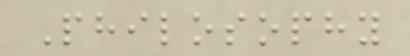Philosophy
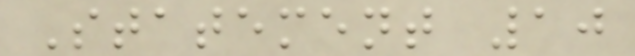Statement 10
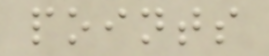points
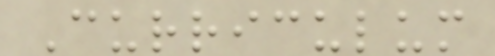Curriculum
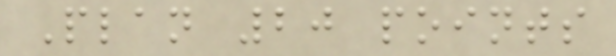Plan 20 points
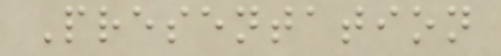Presentation
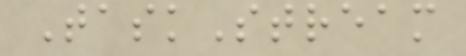TaskStream
